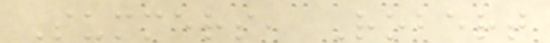Summers, Robert
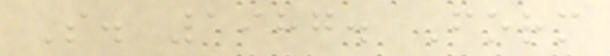S. 1987. Form
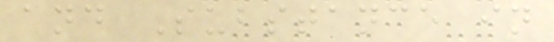and Substance in
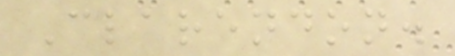Clarendon.
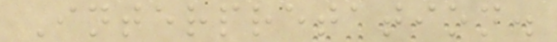Interpretation.
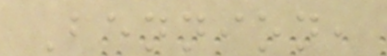Bennion,
